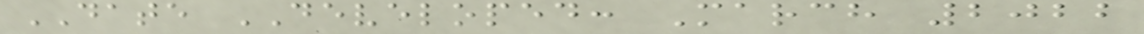DATE DEVELOPED: March 2022
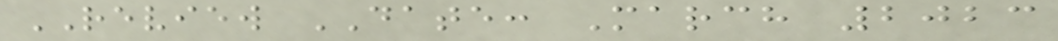REVIEW DATE: March 2023
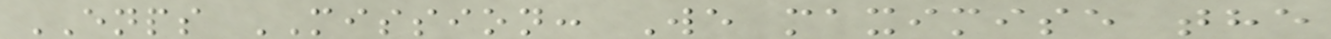ENPS MISSION: We maximise the
